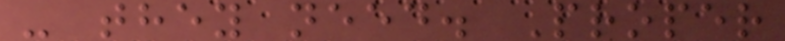- they need. Proper
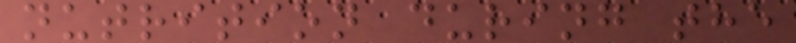nutrition during the
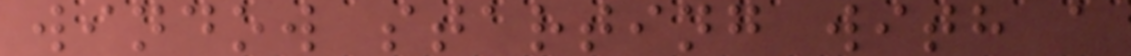window starting with a
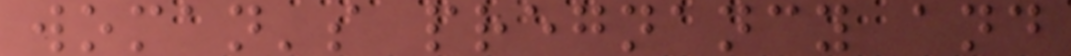woman's pregnancy and
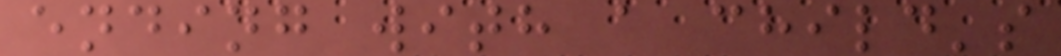ending with a child's
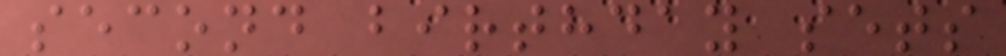second birthday sets
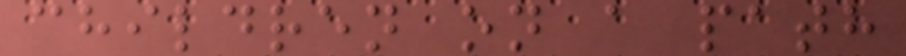children on a path
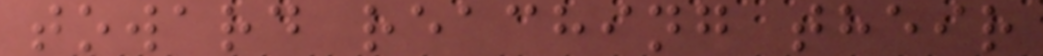toward reaching their
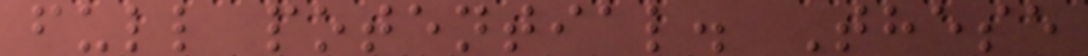full potential. These
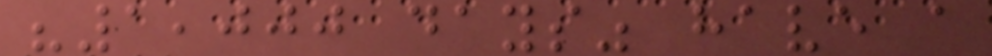"1,000 days" have a
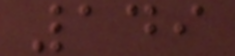149
